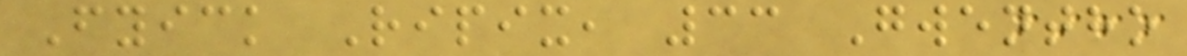Fyick Ripix, 33 Gwentho
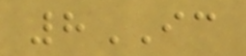8IC
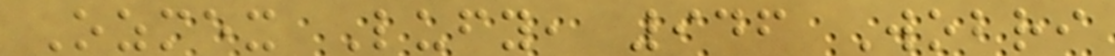Ozmex Lufy, 946 Wobri
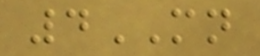4MN
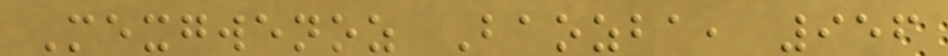Mexgwenoz Baozba, 956
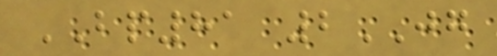BP81 2JG
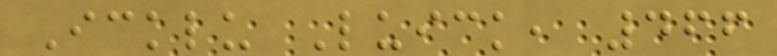Icklu Luick, 466
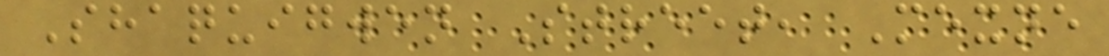Shaquigwen Street, Mexne
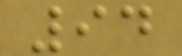94
